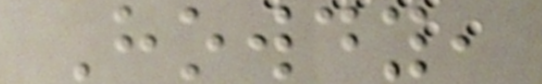Howdy,
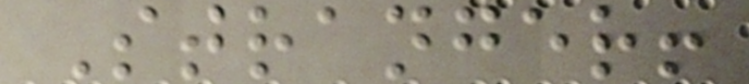Stranger!
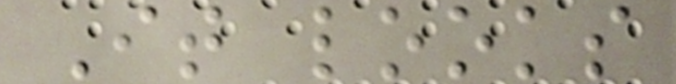It looks
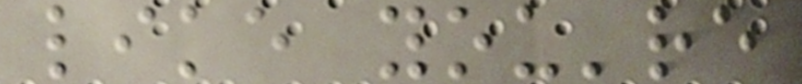like you're
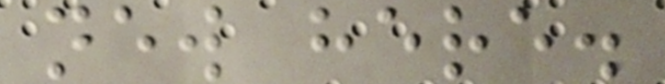new here.
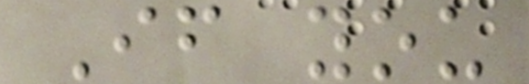If you
